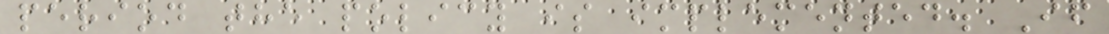period the policy is implemented. If
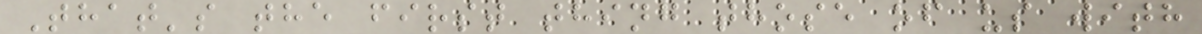That's the first thing those of us with
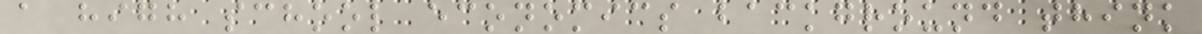a high school economics background think
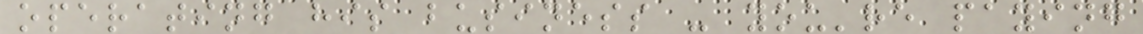operating his business - you're paying
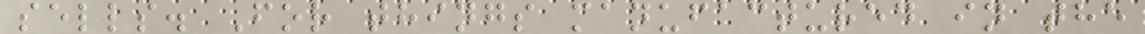sells. For things manufactured in the
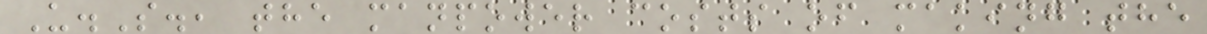U.S., the manpower costs of making the
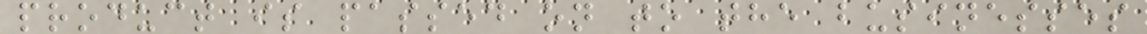product is passed on to the businesses
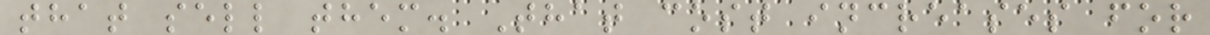that sell them. That cost increases for
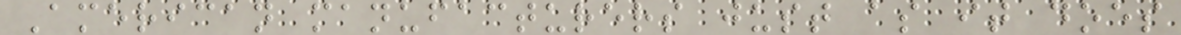American manufacturers just as it does
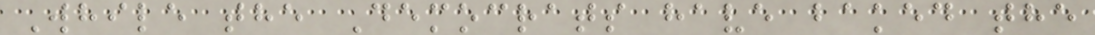While the Democrats have baked the
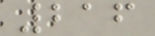216
